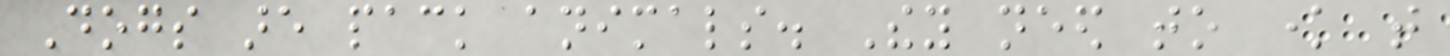Dogs are pack animals. They need to know that
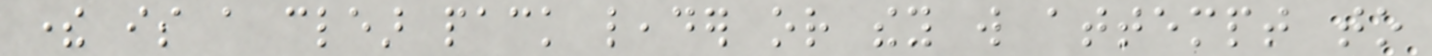there is a clear pack leader or they will attempt to
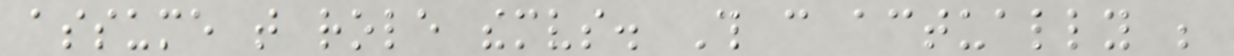assume that role themselves. This can actually be
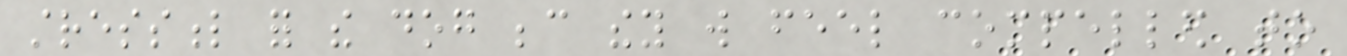stressful for the dog because they will feel compelled to
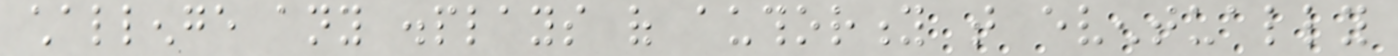challenge any displays of authority that eventually
